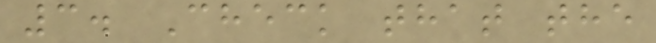3. Check that the
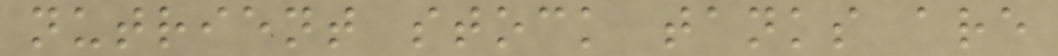nutrient stock tanks are
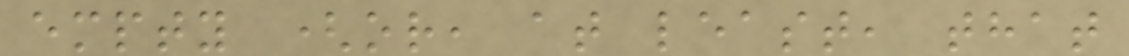empty (or, at least, that
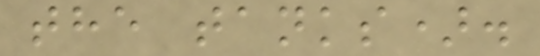the tanks).
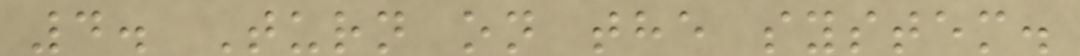4. Turn on the system.
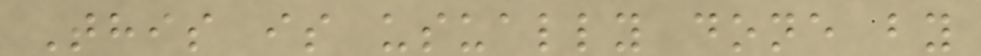This is usually done by
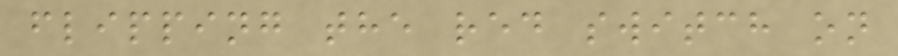flipping the red switch on
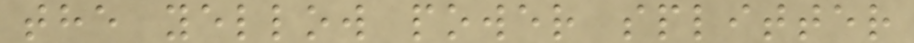the yellow power splitter
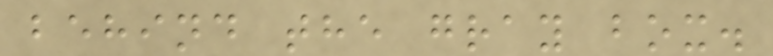behind the gray box.
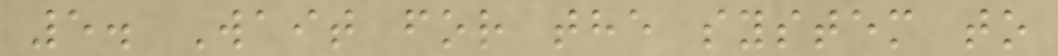5. Wait for the system to
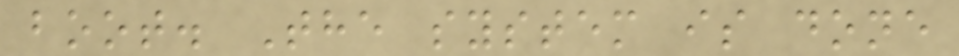boot. The system is done
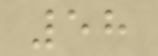58
